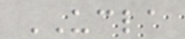UCLA
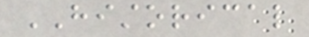HISTORICAL
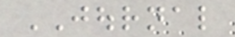JOURNAL
